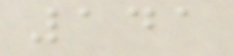141
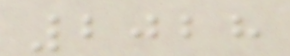2028
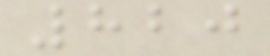820
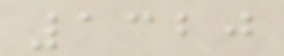1320
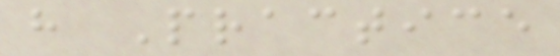h Practice
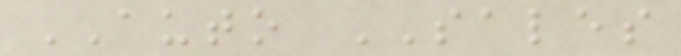AUTO SALES
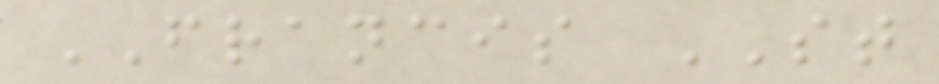FRANCIS ST
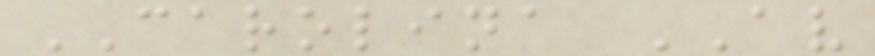CAROLINA AV
